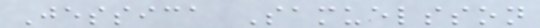Jessica Samuelsson
